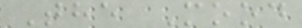The Mood
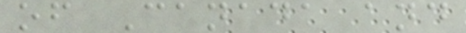of Canada and
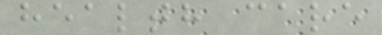health care
